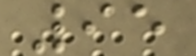95
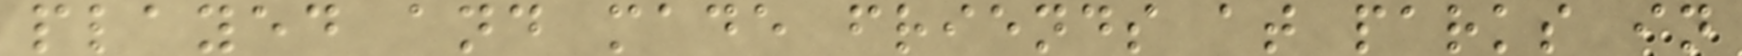played and made friends at parks in
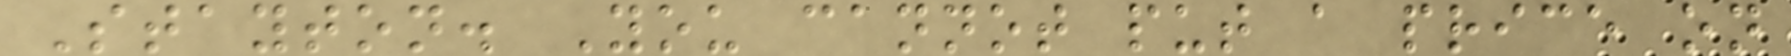Stayton. You cannot put a price on
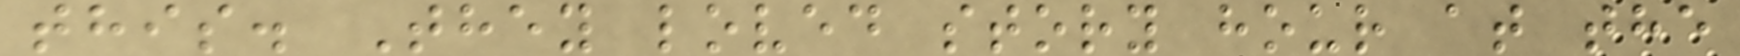this. They loved story hour at the
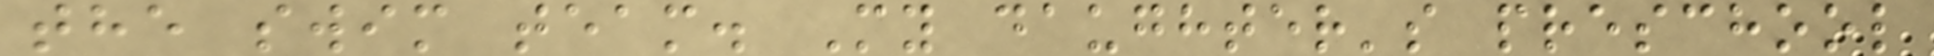the swim team. My daughter's preschool
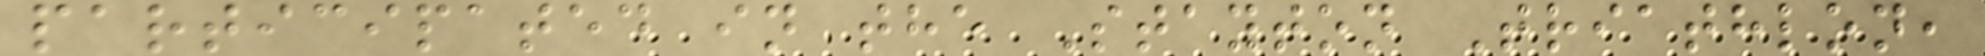participated in the Stayton Triathlon,
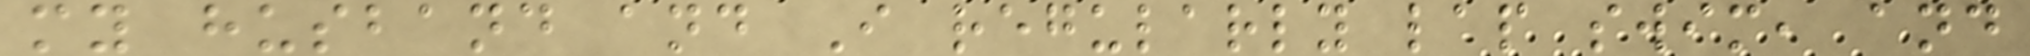my husband and I regularly lap swim, and
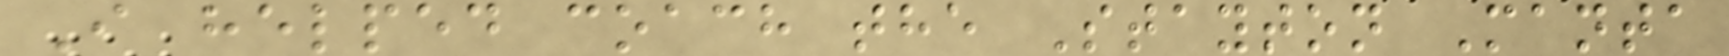I helped coach the Stayton Manta
